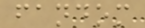fandom
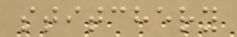stitchery
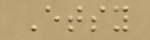Etsy
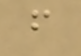f
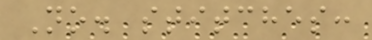No. stitches:
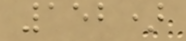152)
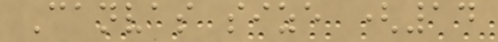Canvas size (14
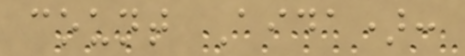count Aida):
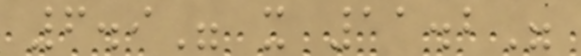6.9" x 11.2"
